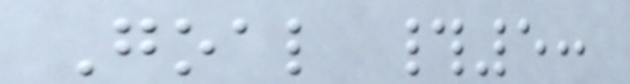Goal #5:
